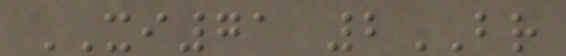XI71 2BR
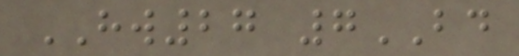HW27 7BD
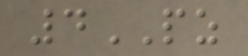4PZ
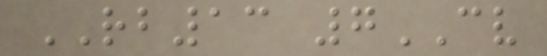RB13 7CV
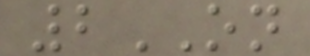2ON
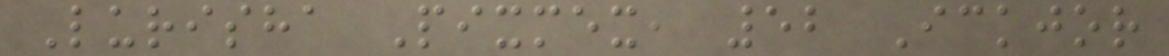Lurisha Pixmex, 52 Ickjor
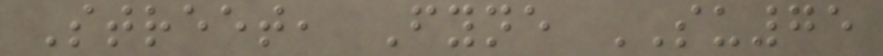Street, Fyne SU75
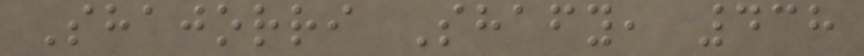Shajorri Shafy, 438
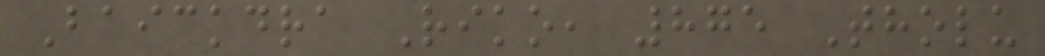Baickdra Riko, 875 Tholu
